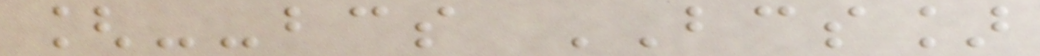[--bcs BCS]
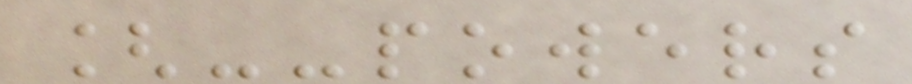[--powers
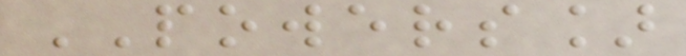POWERS]
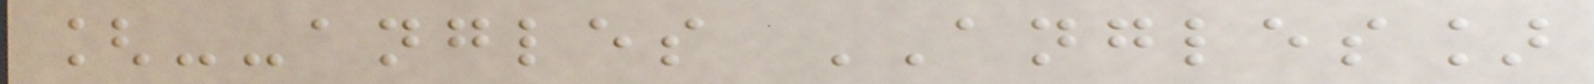[--angles ANGLES]
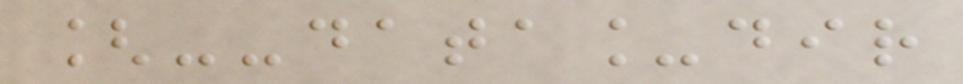[--data_dir
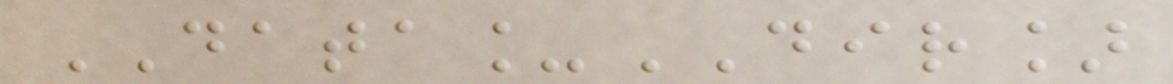DATA_DIR]
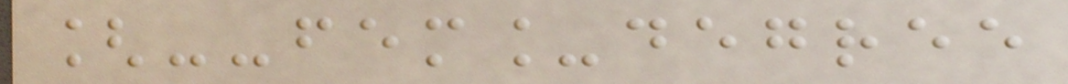[--fem_degree
